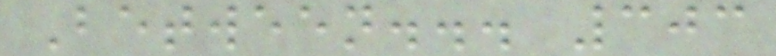Between... 303
